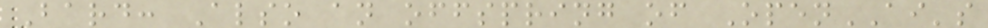Bard: Also an offspring of OpenAI's
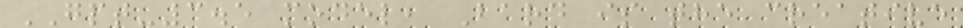GPT-3.5 model, Bard is the creative
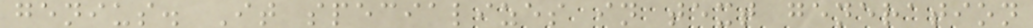genius. It specializes in text generation
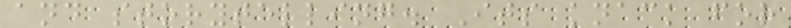and storytelling. Its knack for
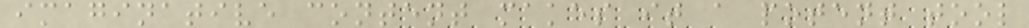imaginative content makes it a potent tool
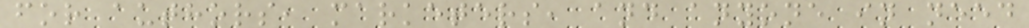for authors, marketers, and anyone in need
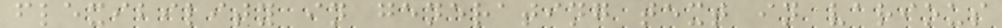flexibility in generating text in various
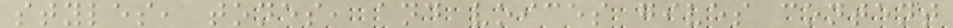styles, tones, and voices gives content
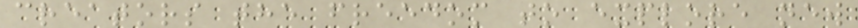creators the freedom to explore new
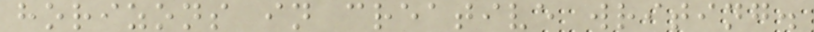horizons in creative writing.
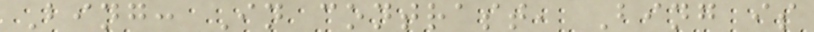Bing: In contrast, Bing is
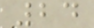24
